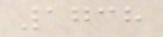1738
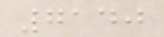7140
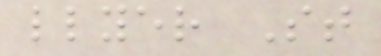llyer St
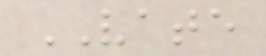VATE
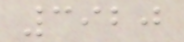3920
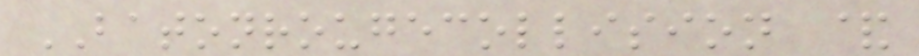BATONROUGECOLLISION &
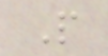P
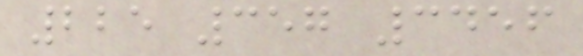225 357 3456
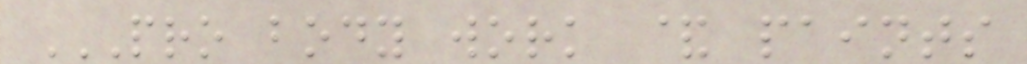PRO BODY WORK & PAINTS
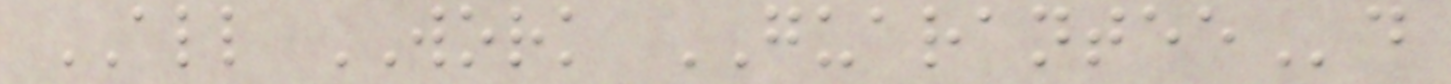ALL WORK GUARANTEEd
